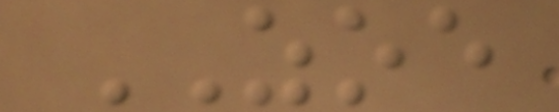ZOE
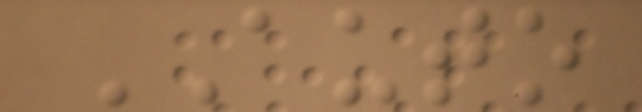AUTO
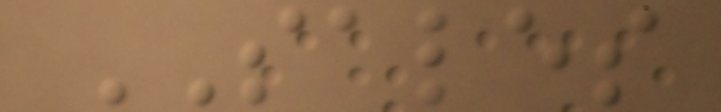SALES
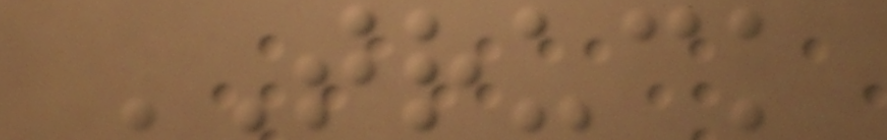TRUCK
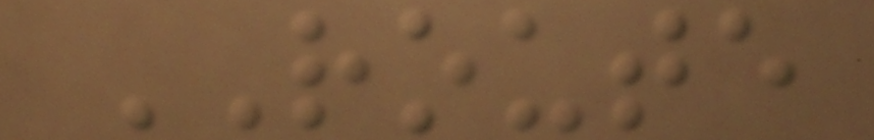ROUTE
